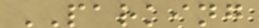PARKING
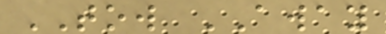TOW AWAY
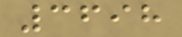3698
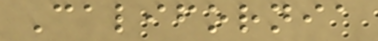California
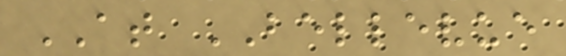AT BELLEVUE
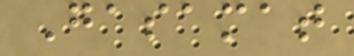Gasamat
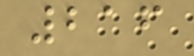216
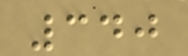340
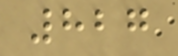827
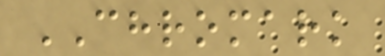CHROMARK
